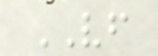VF
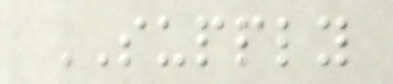SUPPLY
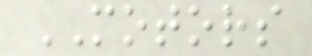MOTORS
